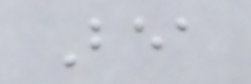Bea
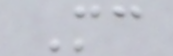Mc
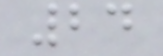24
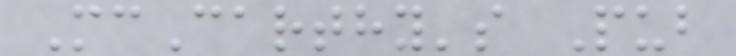McCarthy's Pub
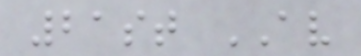21st AV
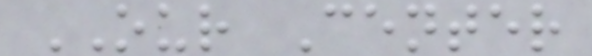OUR Center
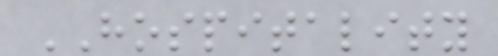HOSPITALITY
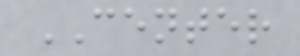CENTER
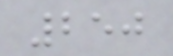250
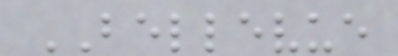BELLEVUE
